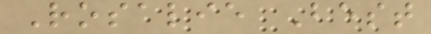Rosalie Best
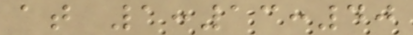at 1:13:40
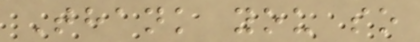Thank you so
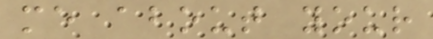me about your
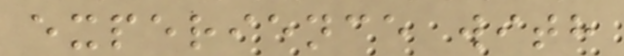experience with
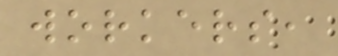workers,
